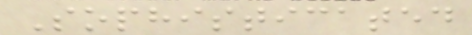Sophisticated
